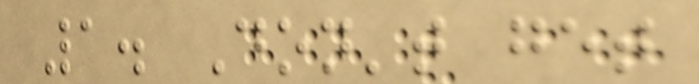1. Don't get
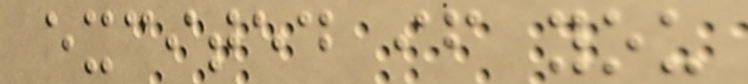excited if you
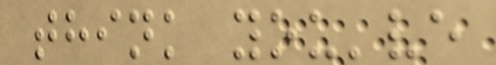think you've
